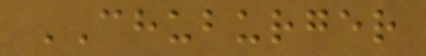CHUBURGER
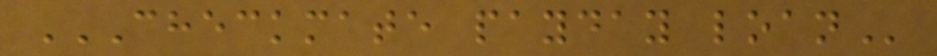CHECKMATE PAYDAY LOAN
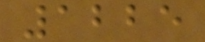1225
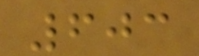603
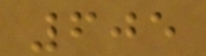605
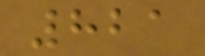821
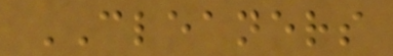CLEANERS
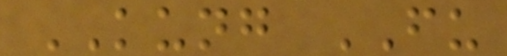KUNG FU
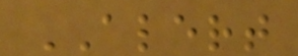ALERT
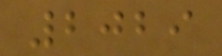2029
